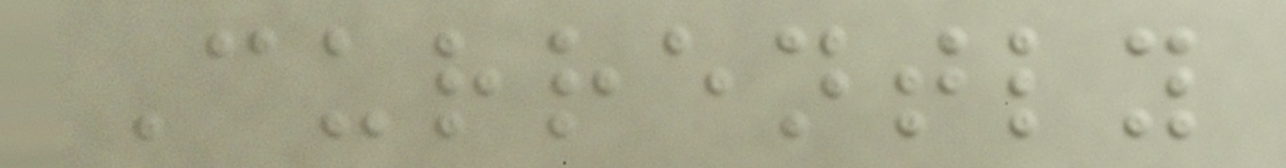Currently
